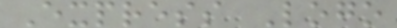Express Logo
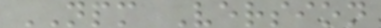NPM Version
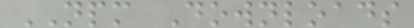NPM Downloads
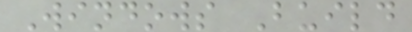Windows Build
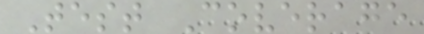Test Coverage
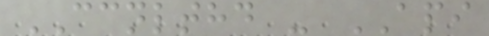CCNLTHD - API
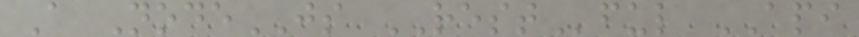A NodeJS RESTful API
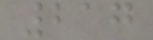217
